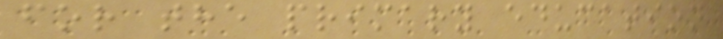for the primary education
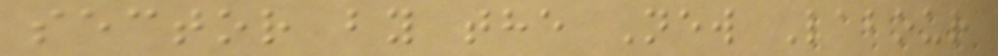sector by the New Labour
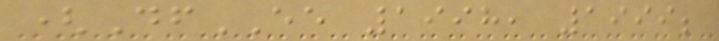(DfEE 1998, 1999;
